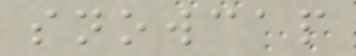snowcap
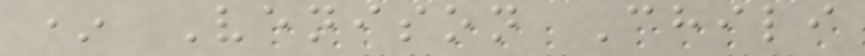* Venison Chili
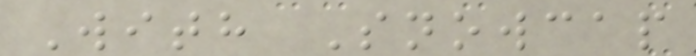With Snowcap
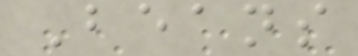Beans
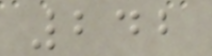242
